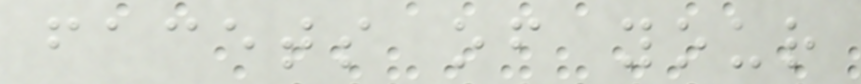facets of your
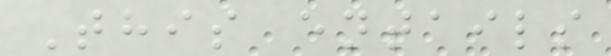This entails
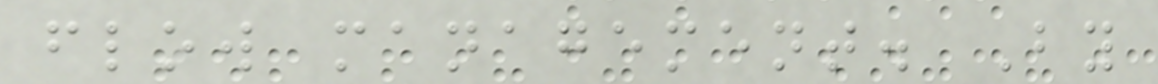flow management. By
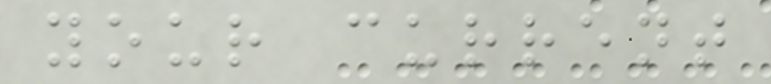your current
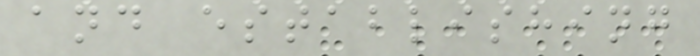and establishing
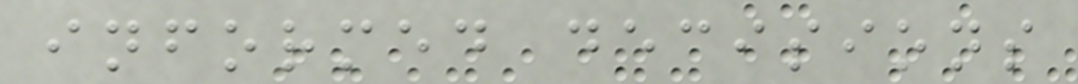informed decisions
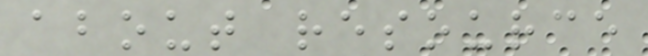about resource
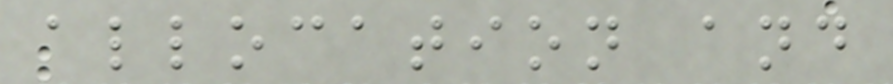allocation and
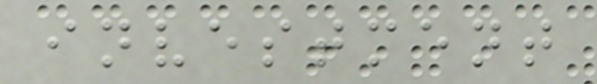investment
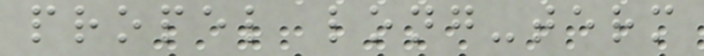propel long-term
